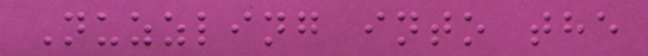Nuzzling into the
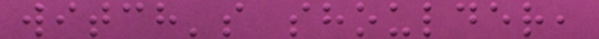witch's shoulder,
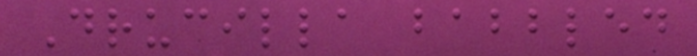Drucilla babbled
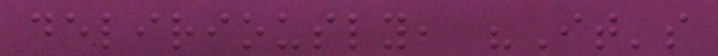deliriously, "It's
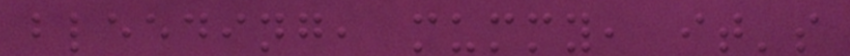bleeding, mummy, it's
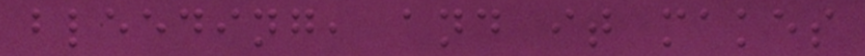bleeding, and it makes
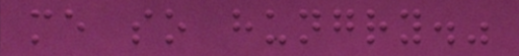me so hungry."
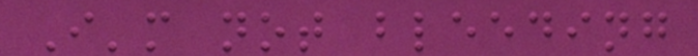I'm not bleeding
